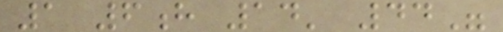1 6h 14' 44"
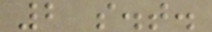2 s.t.
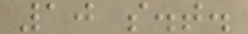10 s.t.
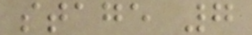stage 7
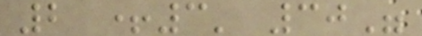2 +3' 30"
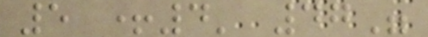5 +4' 47"
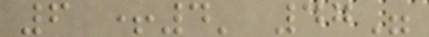6 +4' 47"
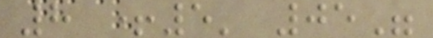8 +5' 05"
